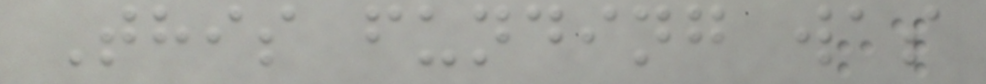This funding was
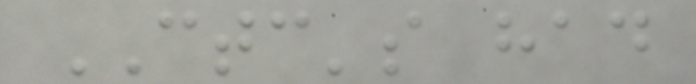CTC's had
